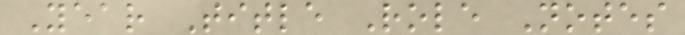Year Title Role Notes
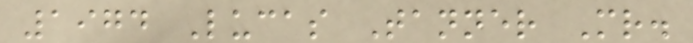1974 Lucas Tanner Mr.
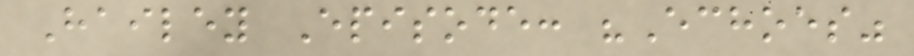Hailey Episode: "Echoes"
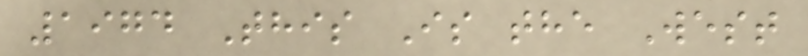1974 This Is the West
